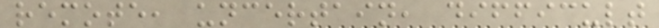remote, uncertain, difficult
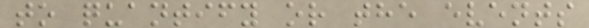to quantify or the events
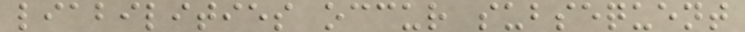liabilities occur subsequent
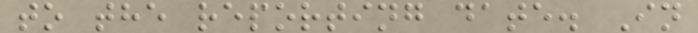to the reporting date. In
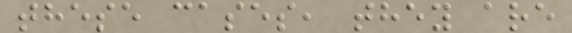these cases, they are
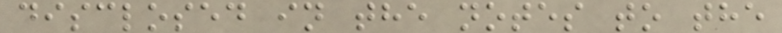disclosed in the notes to the
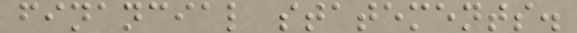financial statements.
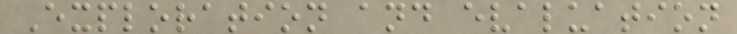Exploration and evaluation
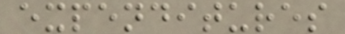expenditures
